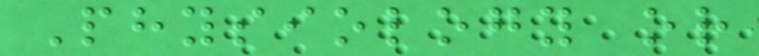Physiology or
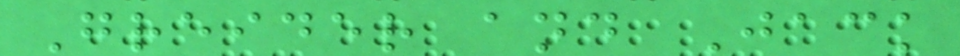Greider and Jack
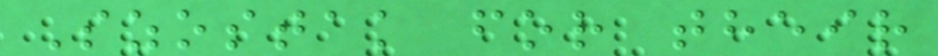Szostak for their
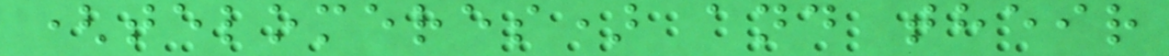(telomeres) and their
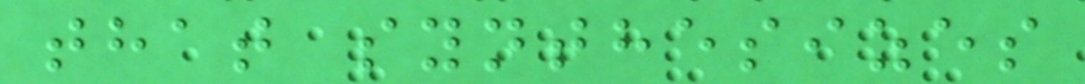that synthesizes
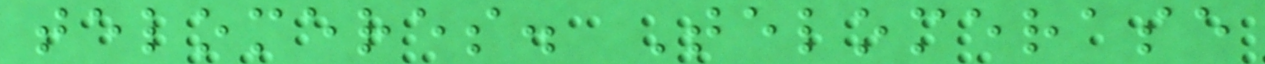telomeres. Telomerase
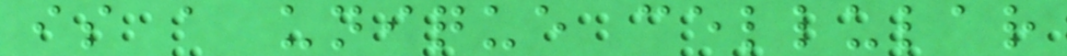is a unique cellular
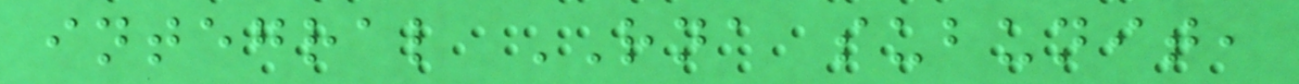integral RNA subunit,
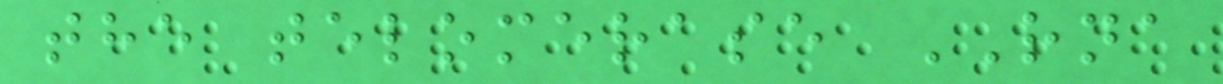the telomerase RNA
